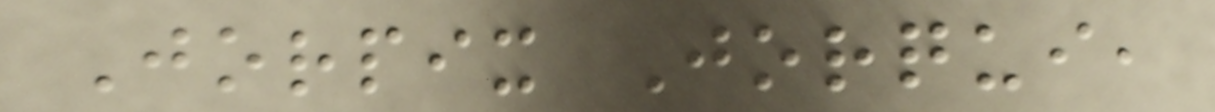Jorpix Jorqui,
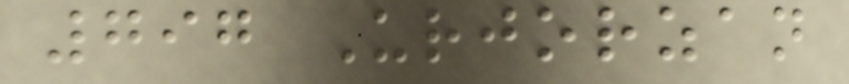797 Urjorzan
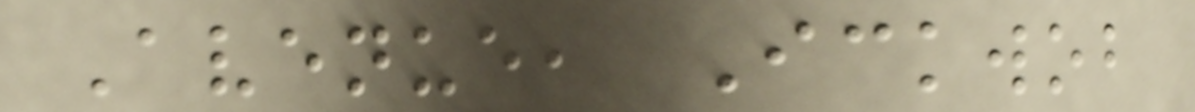Avenue, Ickwob
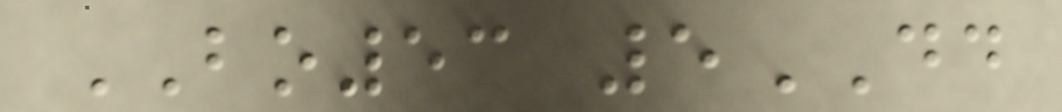BO53 5DD
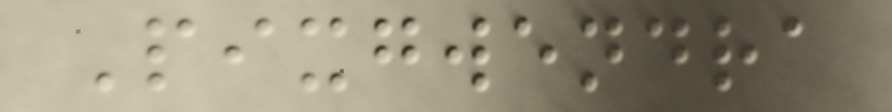Pixgwendra
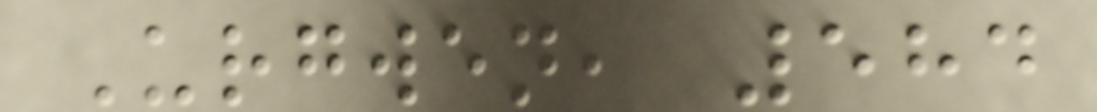Urgwen, 584
